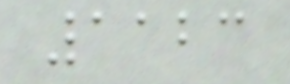1123
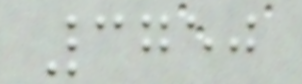3750
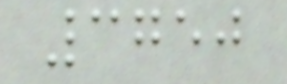3750
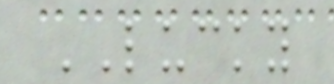LUCKY
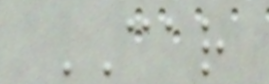CAR
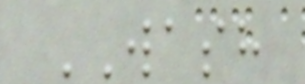WASH
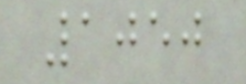1050
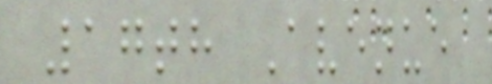17th Avenue
